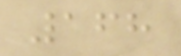168
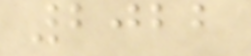2022
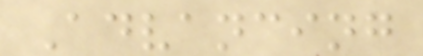Advancing
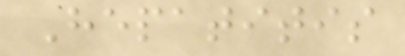Hepatitis
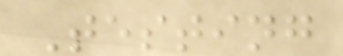Testing
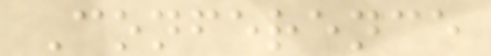Conference
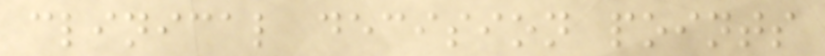clinical decision points
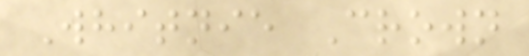Whitnie Crown
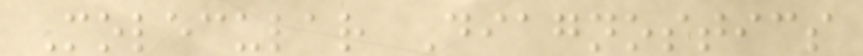Molecular Diagnostics
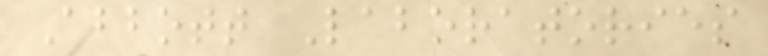Abbott Laboratories
